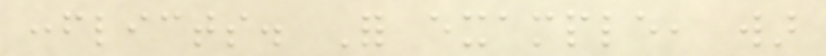conflicts. For example, war
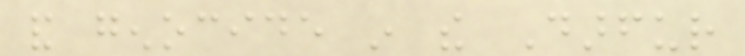and genocide in the Darfur
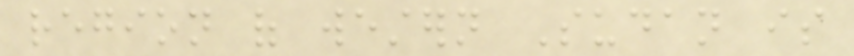region of western Sudan is
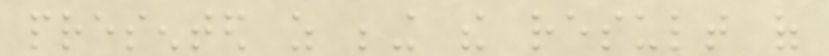presented as being the result of
